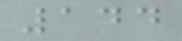144
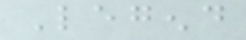Legend
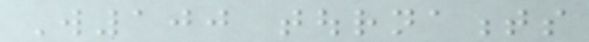W100 tournaments
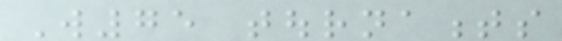W75 tournaments
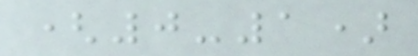(0-1)
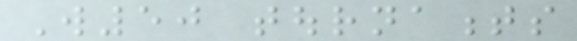W50 tournaments
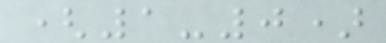(1-0)
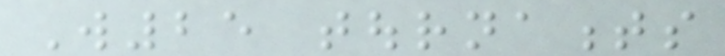W25 tournaments
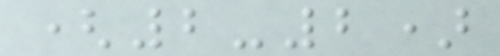(2-2)
